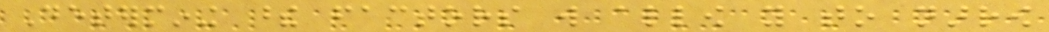Determining these factors will allow you to narrow
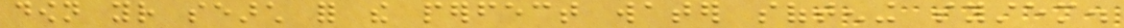down your search for the perfect water softening system.
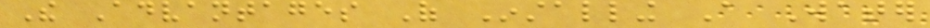The Advantages Of Installing A Water
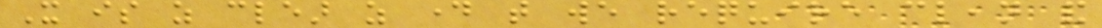It is as clear as day that we require clean and
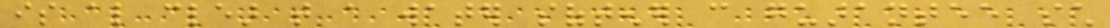is also clear that a water softener can guarantee such
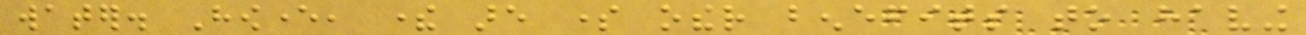water. However, there are some other benefits to having
